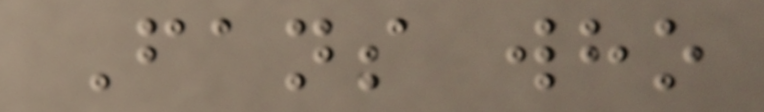Fans who
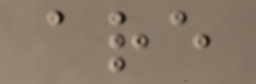are
